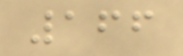166
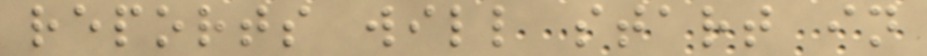reports will start in
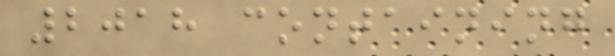2018 containing
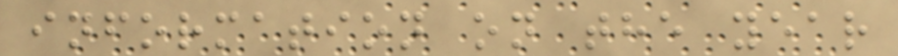information on the year
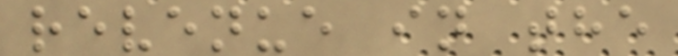revenue in the
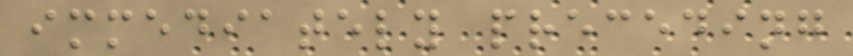immediately preceding
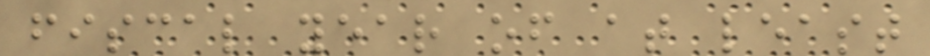fiscal year of at least
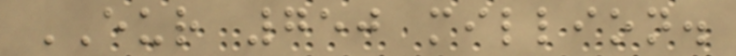EUR 750 million.
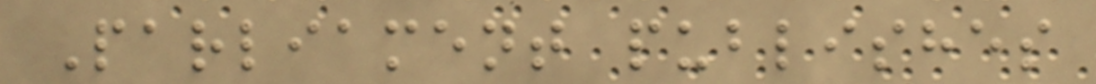Parliament publishes
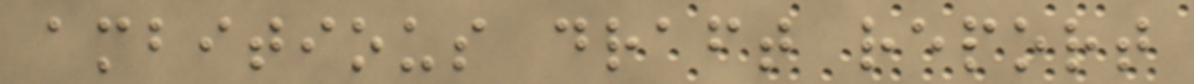ambitious draft report
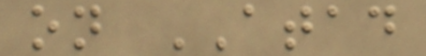on ATAD
